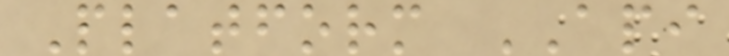Platform API
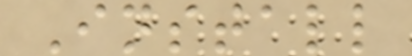Install
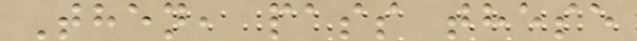Then, pass these
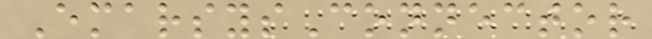EmarsysConnector
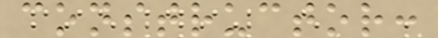constructor:
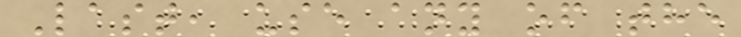Last, use any of the
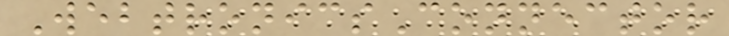WebtronicsConnector
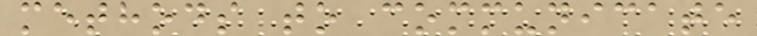methods to communicate
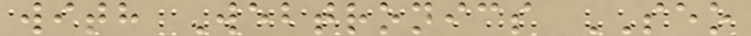with Webtronics SEO
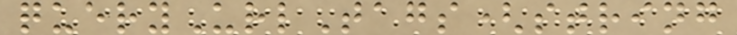queryUrlTags(string
